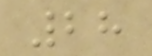28
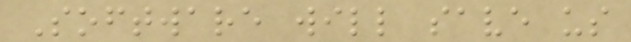Software will save us
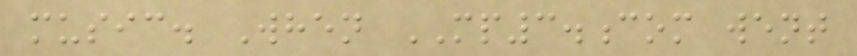music. When MP3.com went
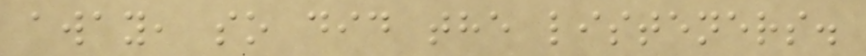away, so did the listeners.
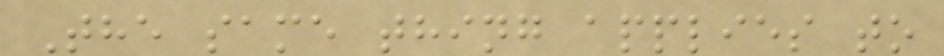The same thing applies to
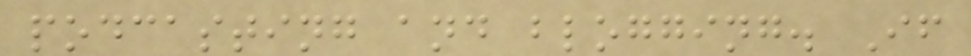podcasting and blogging. If
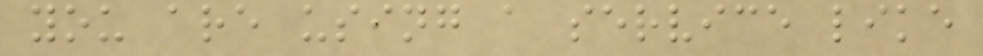you are using a service like
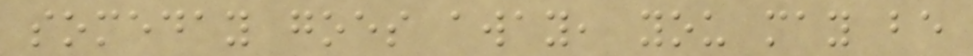someday goes away, you may be
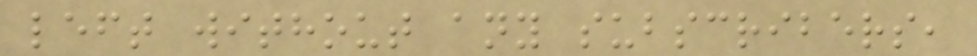left without any subscribers,
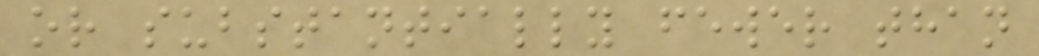or substantially fewer than
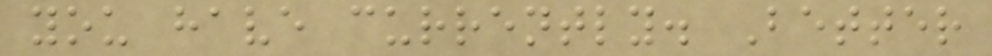you have currently. Better
